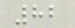82
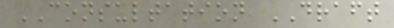CONSULTATION DRAFT
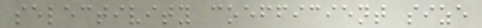selectivity coefficient size
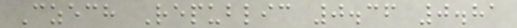Czech Republic 0.36 0.81
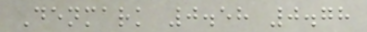Denmark 0.58 0.78
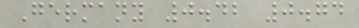Germany 0.42 0.74
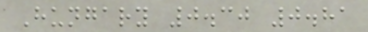Hungary 0.30 0.81
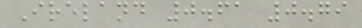Ireland 0.61 0.79
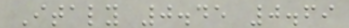Italy 0.45 0.69
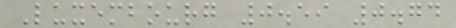Luxembourg 0.59 0.74
